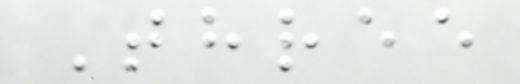Three
